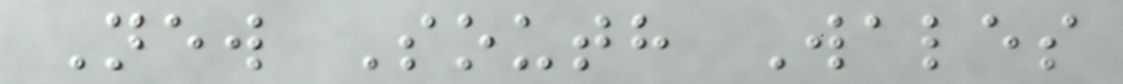New South Wales
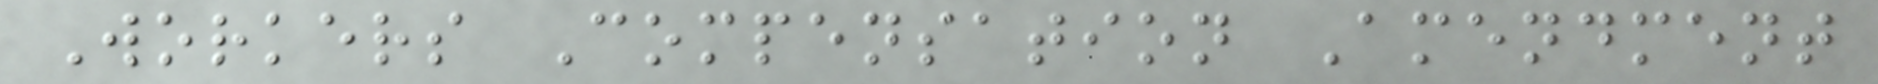Workers Compensation Amendment
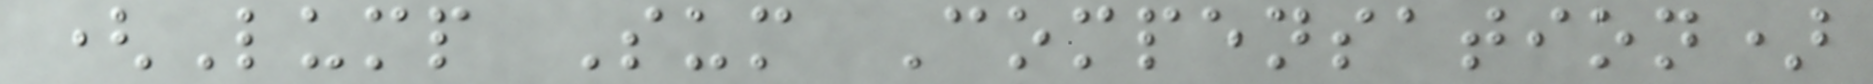(Lump Sum Compensation)
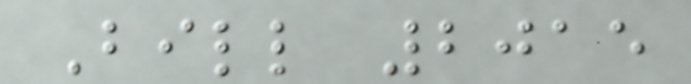Bill 2015
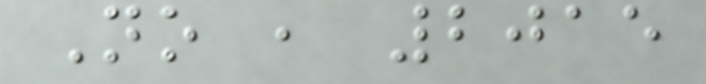No , 2015
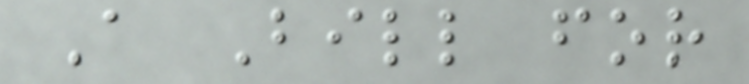A Bill for
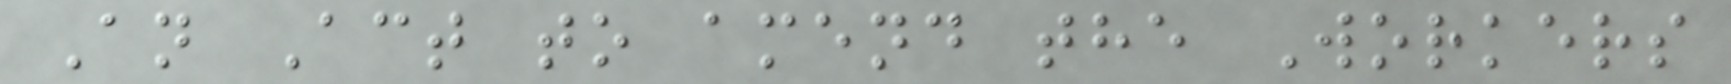An Act to amend the Workers
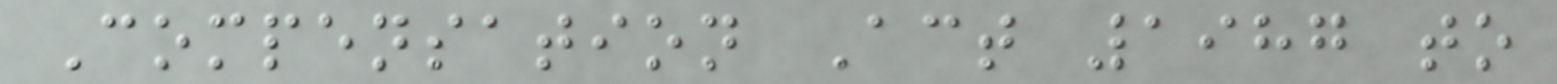Compensation Act 1987 to
